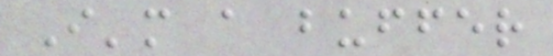I'm a buffer
